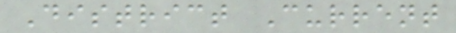District Current
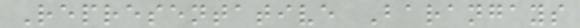Representative Barangays
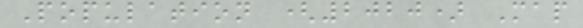Population (2020) Map
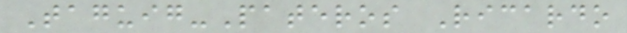Taguig-Pateros Ricardo
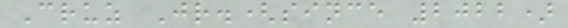Cruz Jr.(since 2022)
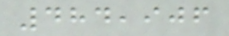484,906
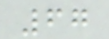67
